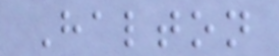Halton
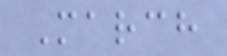March
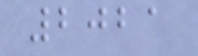2021
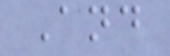And
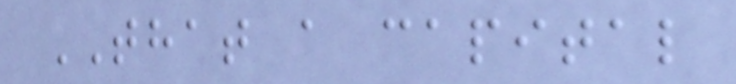THAT a capital
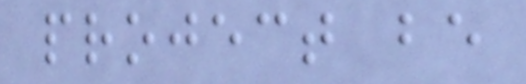project be
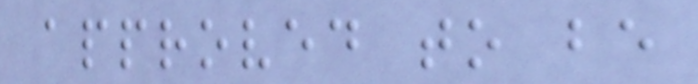approved to be
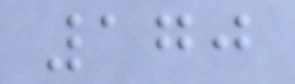170
